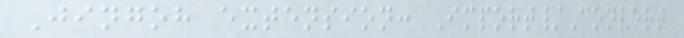Jingoh extension: Import/Convert
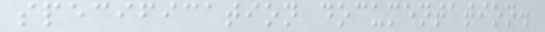specification documentation.
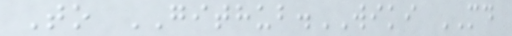To GITHUB.WIKI MD
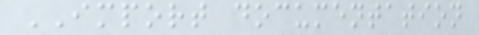IMPORT documentation
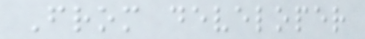From developer
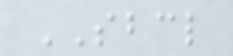SBCL
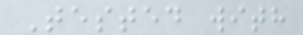Tested with
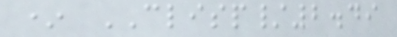* CLISP/2.49
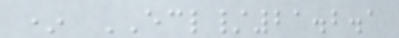* ECL/21.2.1
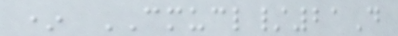* CMUCL/21D
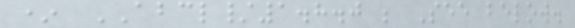* ABCL/1.8.0 ; See below.
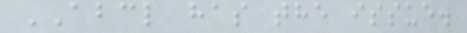ABCL has the issue.
